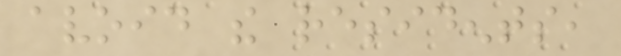avoid the residents,
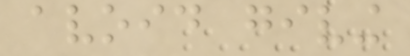avoid giving
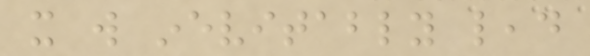it will inevitably lead
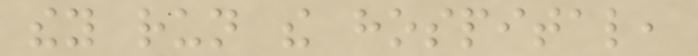they run the hospital,
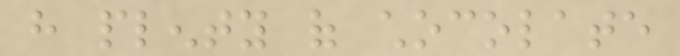have plenty of chocolate
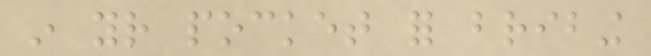in your pocket for bribing
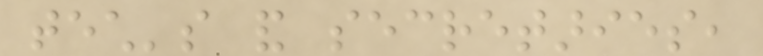tech's and secretaries,
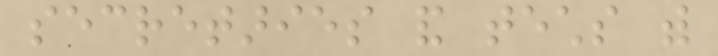secretaries and techs with
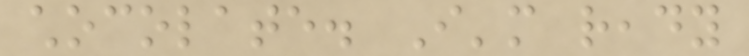chocolate. I'm ready
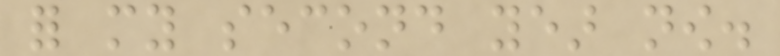for my second year now.
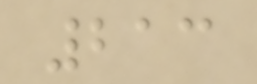213
